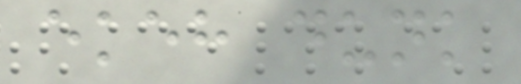ekeh dunk
